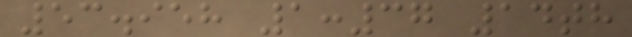53.958 1:37 14th
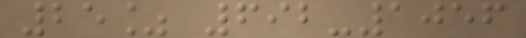25% 692-1056
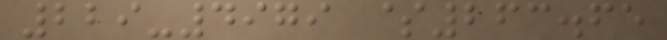229-4979 $263.65
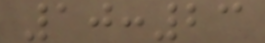10:23
